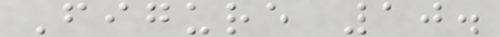Figure 10.
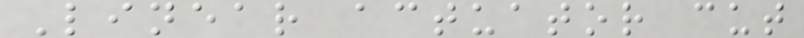Linear actuator cut
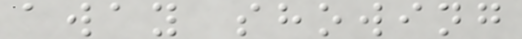away showing
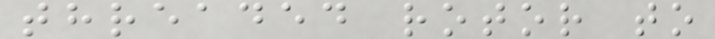threaded rotor to
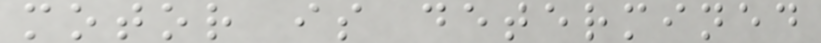motor is determined
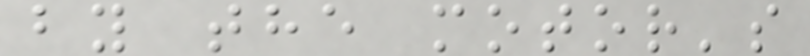by the motor's
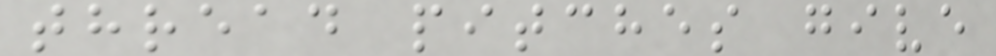thread pitches give
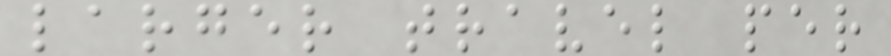larger travel per
